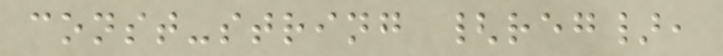const-string {reg},
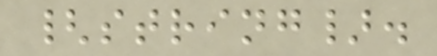{string}.
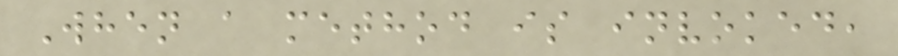When a method is invoked,
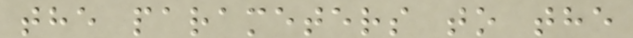the parameters to the
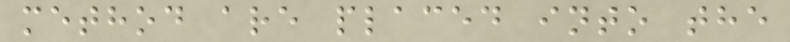method are placed into the
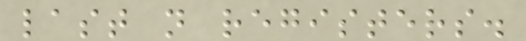last n registers.
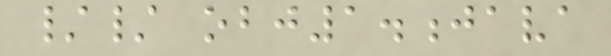// obj1.java
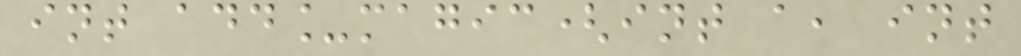int add_magic(int a, int
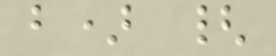b) {
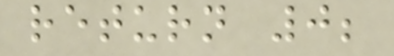return 0;
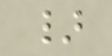}
